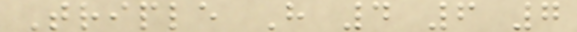Triple H 4 6 7
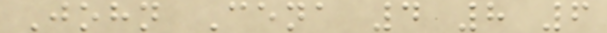John Cena 4 8 6
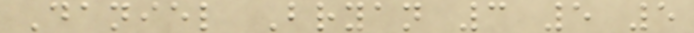Daniel Bryan 3 5 5
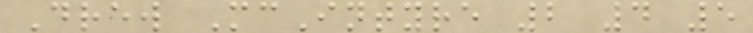Drew McIntyre 2 4 5
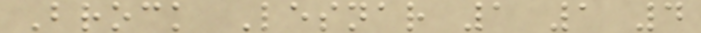Brock Lesnar 1 1 4
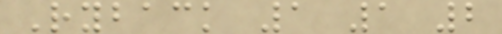Ryback 1 1 2
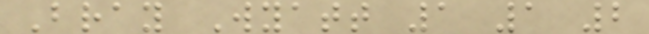Bray Wyatt 1 1 2
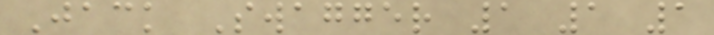Jack Swagger 1 1 1
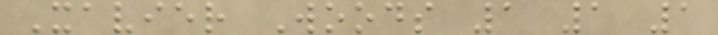Xavier Woods 1 1 1
